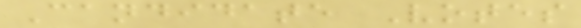Candidate Votes
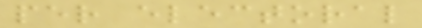per electoral
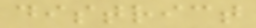district
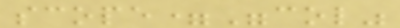scope="col"
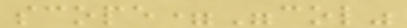scope="col"
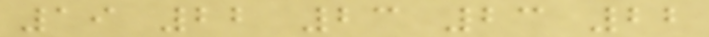19 22 23 23 22
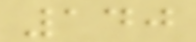140
